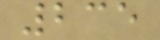235
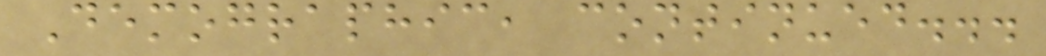Demographic, continued...
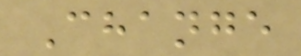Change
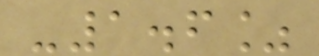-1.6%
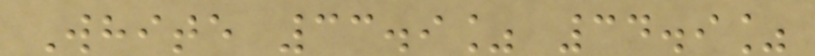White 33.9% 34.9%
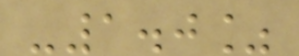-1.0%
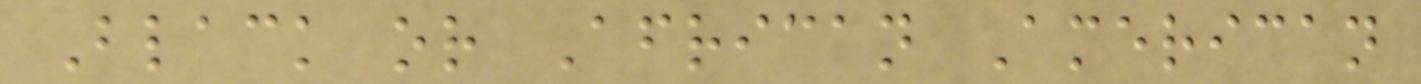Black or African American
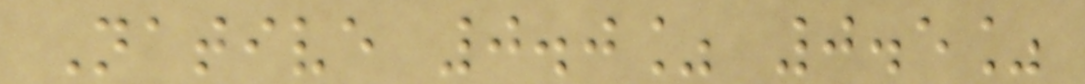Native 0.0% 0.5%
